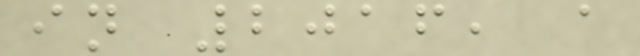in 2016, a
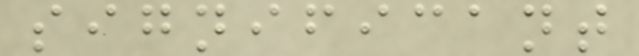significant
